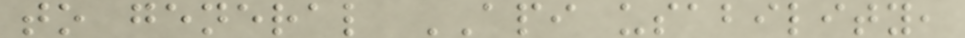to general API usability,
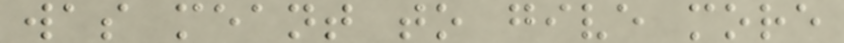was meant to give more
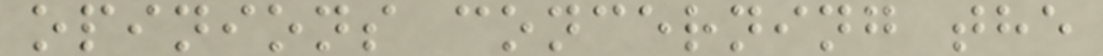opinions concerning the
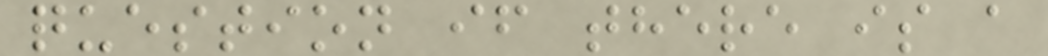question if there is a
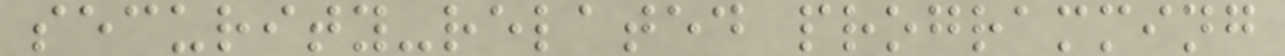security-related programming
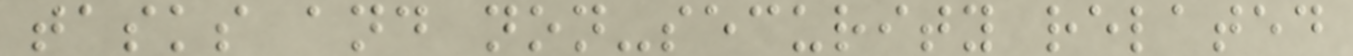tasks and non-security related
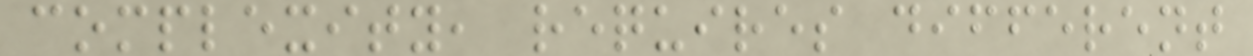complexity, requires different
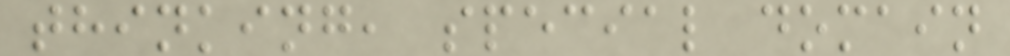thinking, special domain
